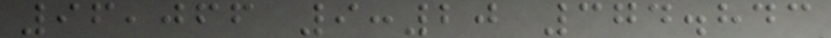96,066 9:20 374.843
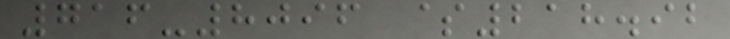716-8096 $218.92
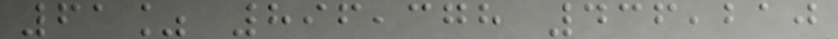61% 896,378 436,210
